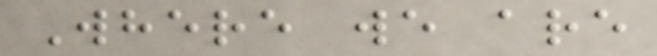Where we are
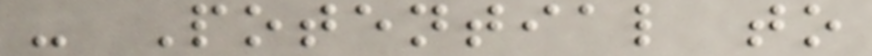- Potential to
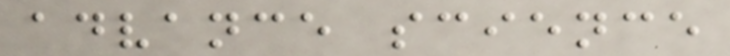advance science
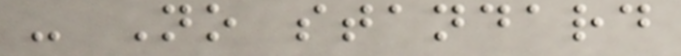- No standard
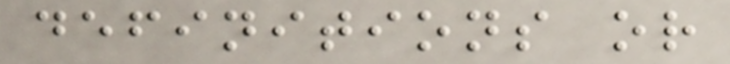definitions or
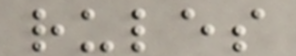rules
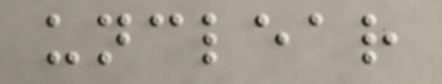unclear
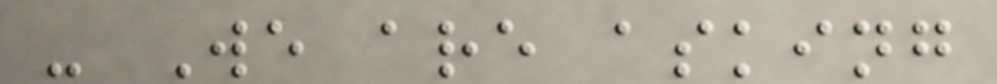- We are asking
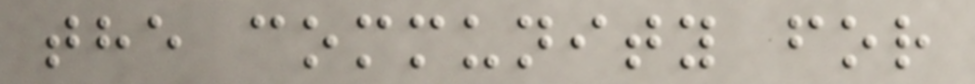the community for
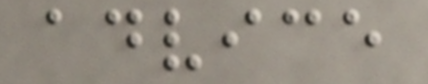advice
